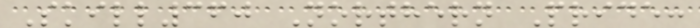Skill360 Northern Pride:
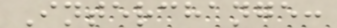Interchange:
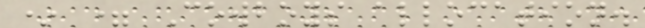* = Cowboys allocation.
